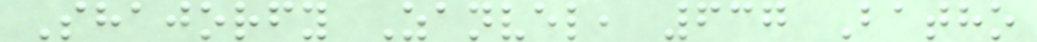Shajorfy Zanvel, 637 Batho
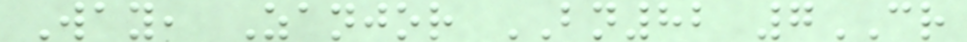Way, Zanjor BN82 7CR
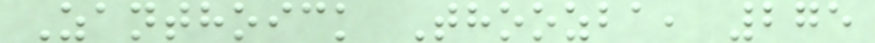Zanthoick Thoozba, 275
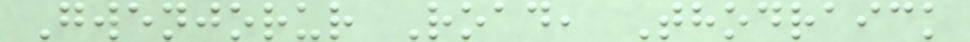Gwenjorur Road, Thodraick
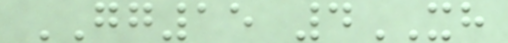GG15 4XH
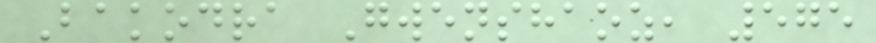Bakodra Gwenshaoz, 575
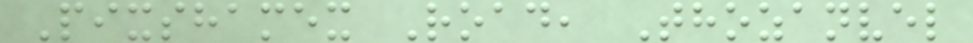Pixshamex Road, Thozanvel
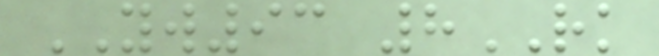YW93 8RK
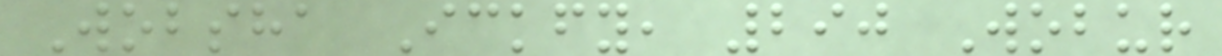Wobsha Ickfy, 290 Wobur
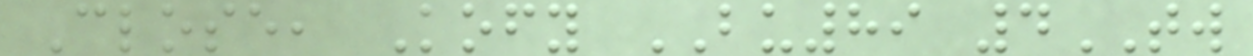Close, Kofy BU89 4TW
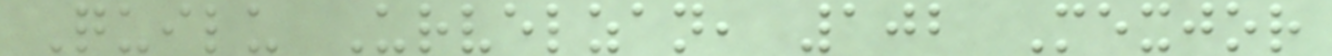Quilu Urvelzan, 102 Mexjor
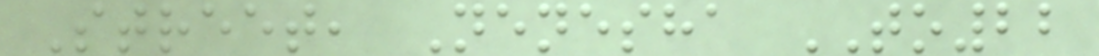Street, Nenesha TO22
